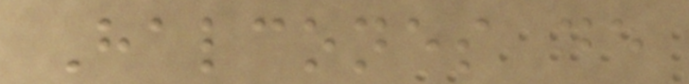Halcones de
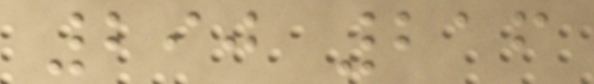290 216
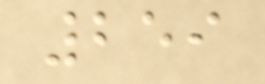259
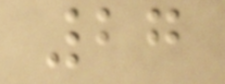27
